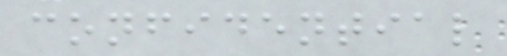confidential
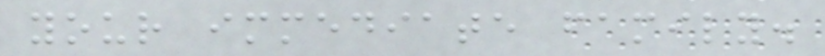your immediate family.
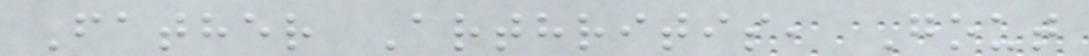Father Arthritis, Gout
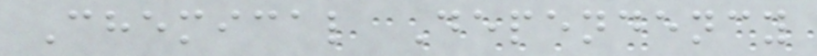Chemical Dependency
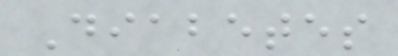Diabetes
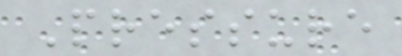Pressure
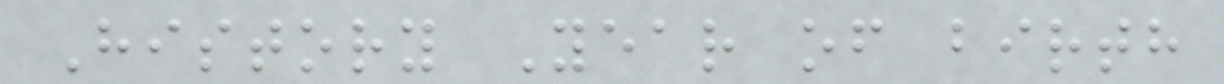History Year of birth
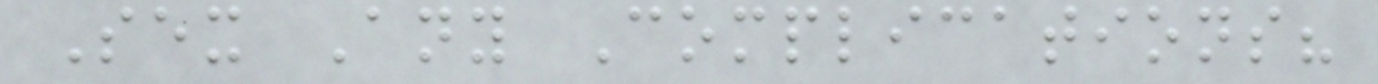Sex Any Complications?
